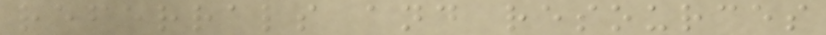referrals and resources
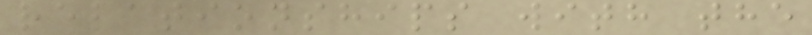relationships with the
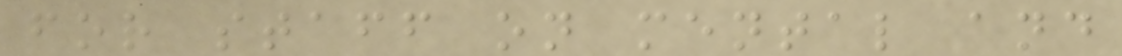for staff on mental and
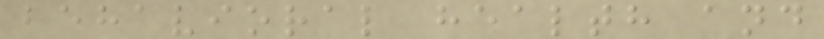behavioral health and
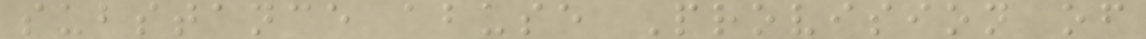substance abuse Provision of
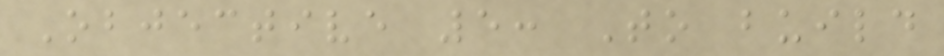Objective 5: To build
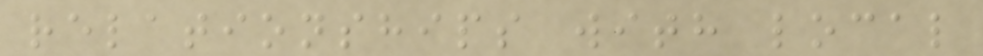relationships with local
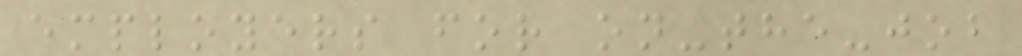employers for on-the-job
